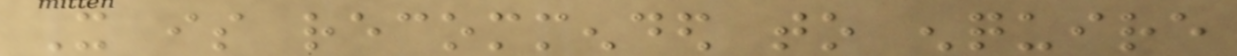It is recommended to enquire
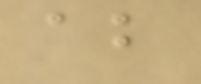about
